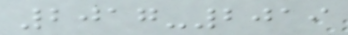2017-2019
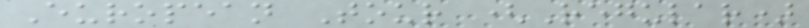European Tour (Regular)
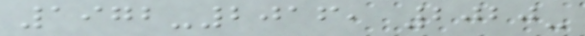1972-2016, 2020-
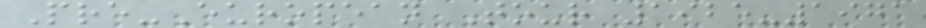Pre-European Tour 1925-1971
